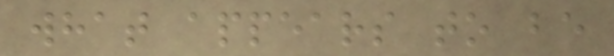what appears to be
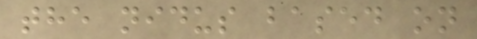the nidus based on
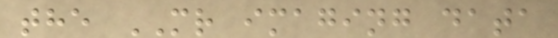the MR imaging data
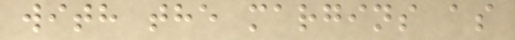with the margins as
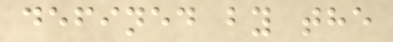defined by the
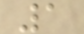1
